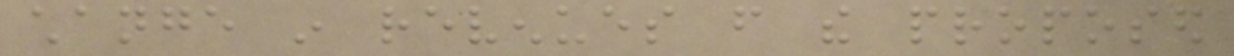change in revenues from the proposed
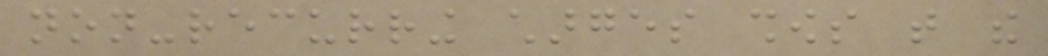non-recurring charges shows that the
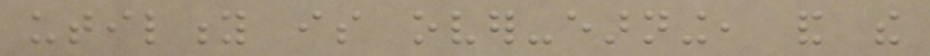utility is over-earning, and the
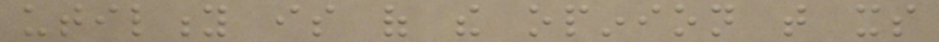utility is of the opinion that its
